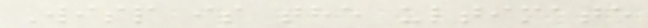Wisp is the ultimate
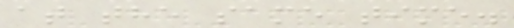at the same time.
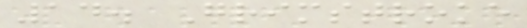14. Grimstroke
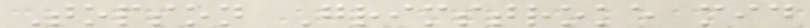Topson Grimstroke mid
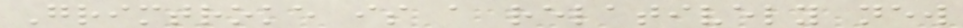Grimtroke is a relatively new
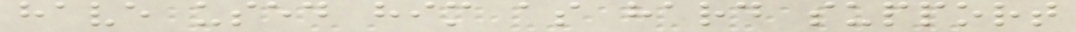have used him as hard support
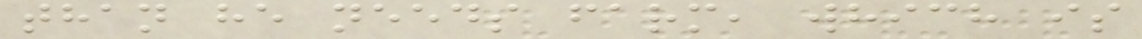than he needs farm, which is
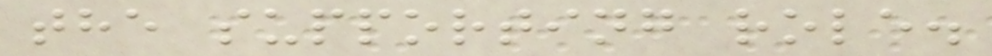the supporting role.
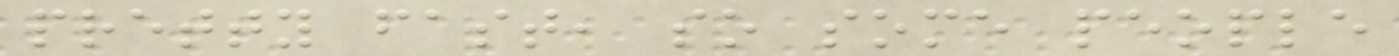pretty fast, so some people
